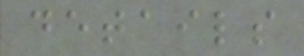details
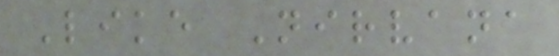Like Nirvana
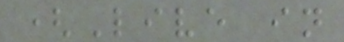(Live in
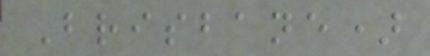Brisbane)
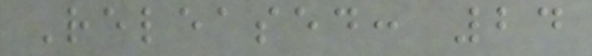Released: 24
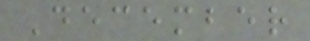December
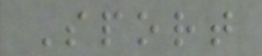Sport
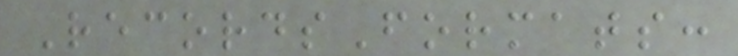RecordsFormats:
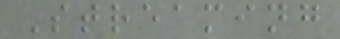Streaming
